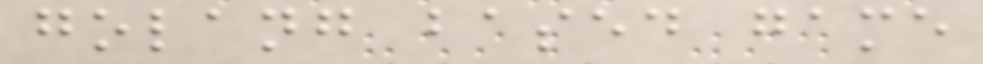golang based game
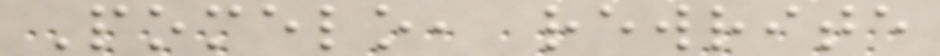Pomelo, rewrite
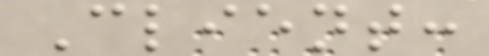Client:
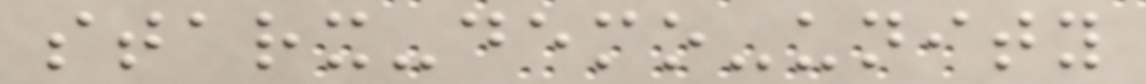starx-demo-unity
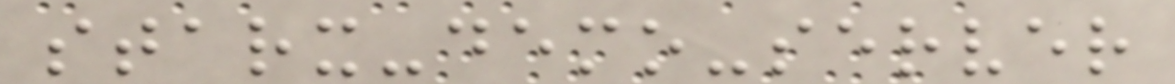starx-demo-server
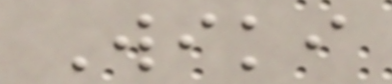Wiki
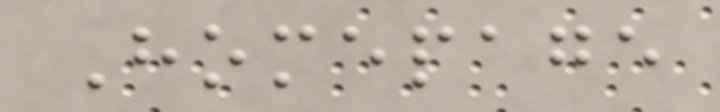Homepage
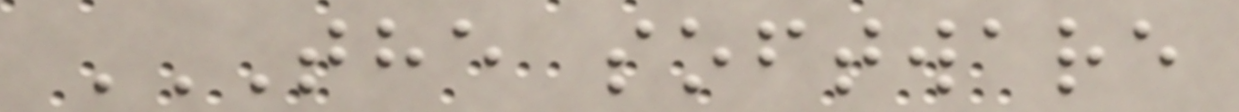THE SOFTWARE
